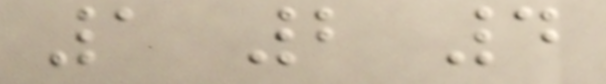1 2 4
